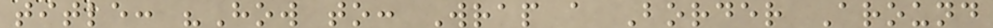title: "How to: Wrap a Border Around
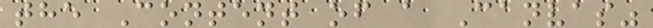the Content of a Canvas"
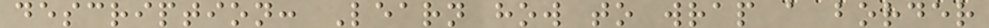description: Learn how to wrap a border
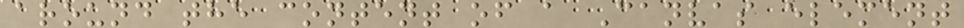around the content of a Canvas element
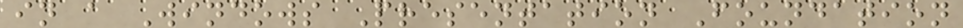in a Windows Presentation Foundation
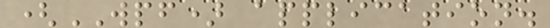(WPF) application.
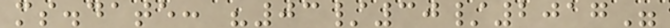ms.date: "03/30/2017"
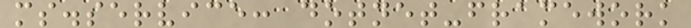ms.service: dotnet-framework
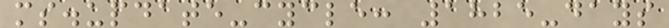ms.update-cycle: 1825-days
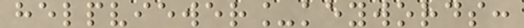helpviewer_keywords:
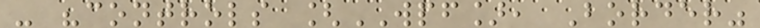- "controls [WPF], Border"
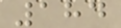184
